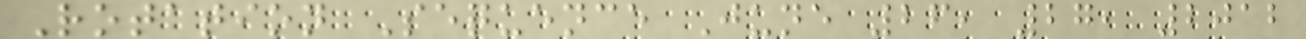Rotation Sequence June 26, 27, 2012
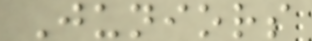Juniors
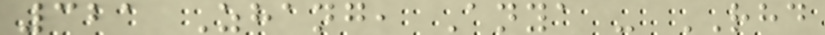321 Zhang, Anya - RHD
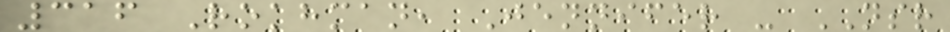316 Rokhman, Jennifer - NSR
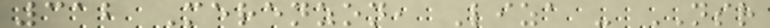312 Merenzon, Liza - NSR
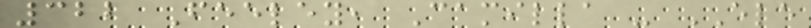322 Feeley, Camilla - ELE
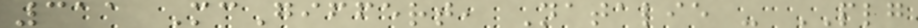311 McGiffert, Natalie - PLG
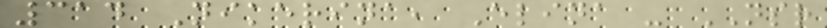314 Nikerina, Elina - NSR
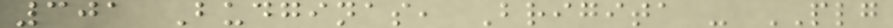301 Budginas, Brigita - PLG
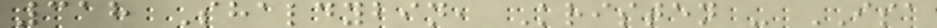318 Shaldybin, Kristen - ISA
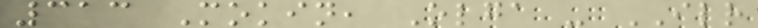313 Mokin, Olga - ILR
